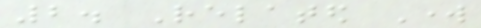2. Related Work
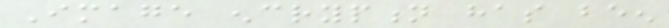Image encryption has been
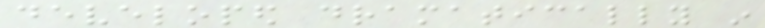developed dramatically in
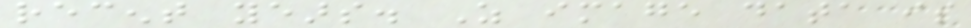recent years. As image data is
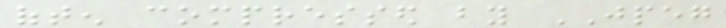often compressed by JPEG
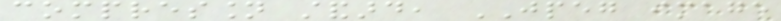compression standard, JPEG image
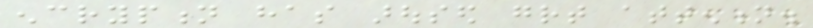encryption has aroused great attention.
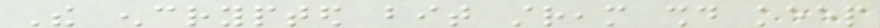The encrypted bit stream should keep
